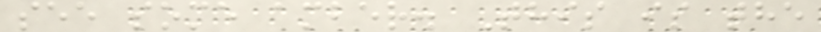see some amber. This is the
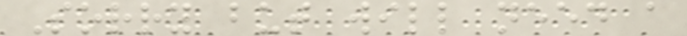Sorry but will need a
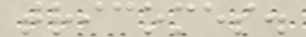tricomes.
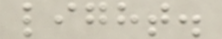light.
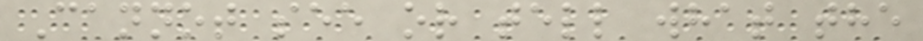Cannot see or tell what the
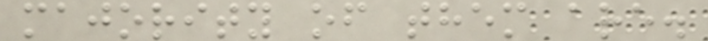majority of them are.
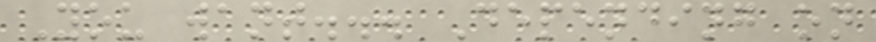You want... Depending on
